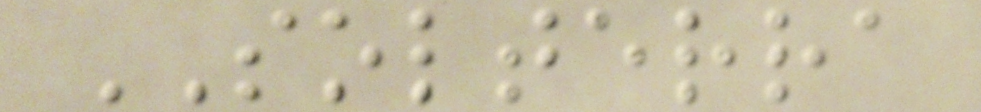SOLTERRA
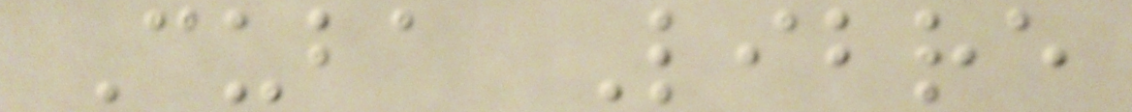Cuba Libre
